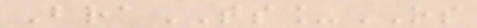BraTS_OS
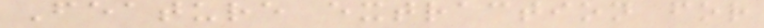Feature extraction for
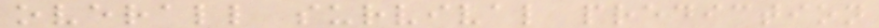overall survival prediction
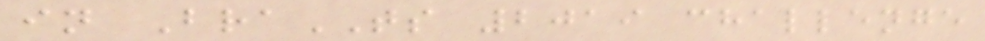in BraTS 2019 challenge
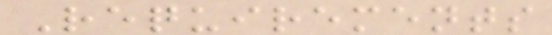Requirements
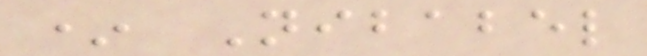* Nibabel
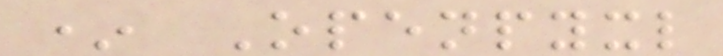* Openpyxl
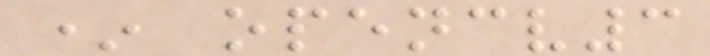* opencv3
